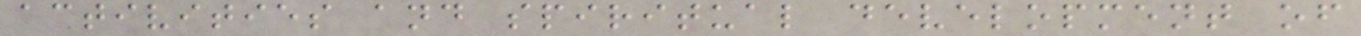activities and spiritual development of
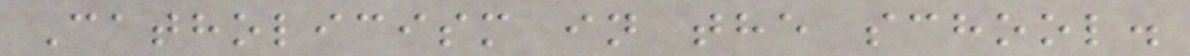Catholicism in the school.
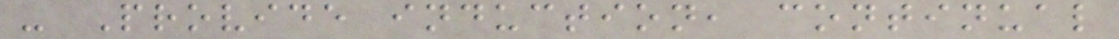- Provide induction, continual
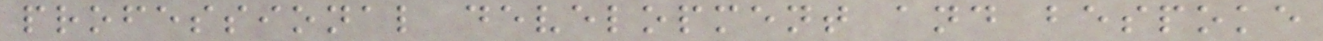professional development and bespoke
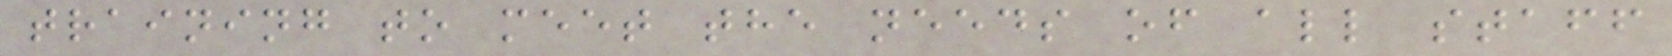training to meet the needs of all staff
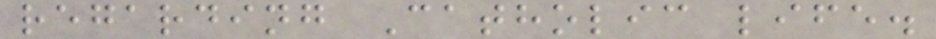regarding Catholic life.
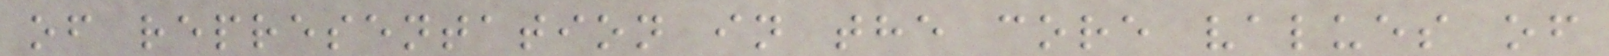of representation in the core values of
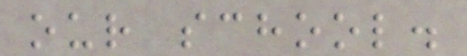our school.
